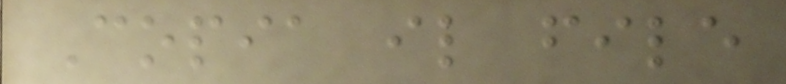Copia il file
